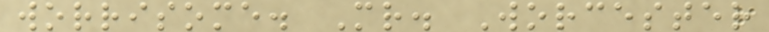worrisome. Mr. Worcester
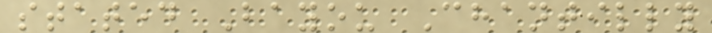stated Bayou Chantilly
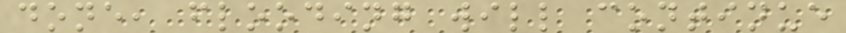done, flooding will continue
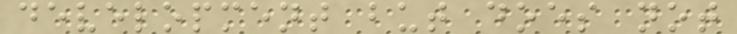development but does not
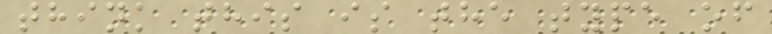think this is the type of
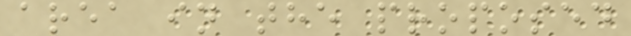area in the proposed
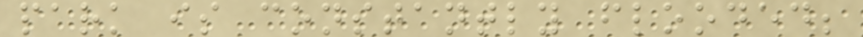park is constantly flooded;
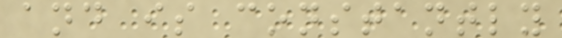and is constantly
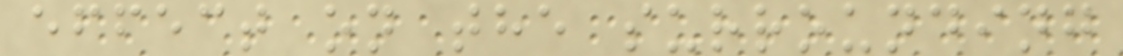effect on the surrounding
